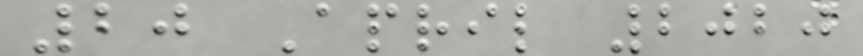20 April 2020
